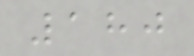180
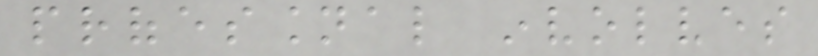professional involves
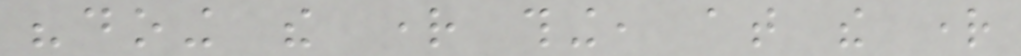"doing the right thing, at the right
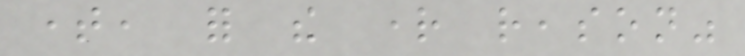time, for the right reason"
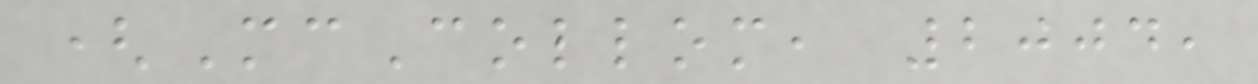(McCollom, 2004,
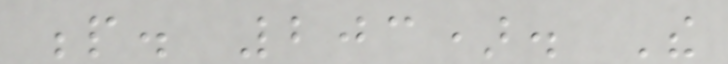p. 203). The
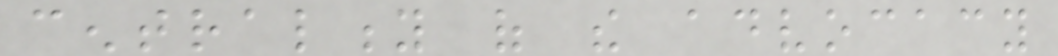centrality of the advocacy
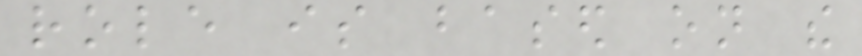role is based on the
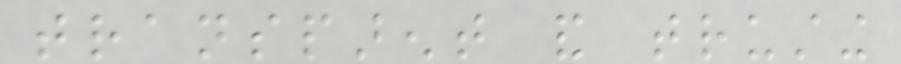transparent and trusting
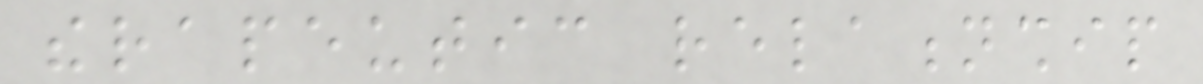therapeutic relationship
